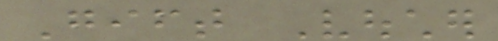Gift Voucher
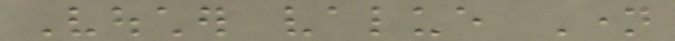Voucher value Name
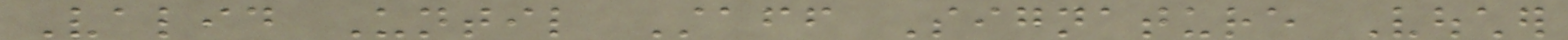Valid Until Staff Signature Voucher
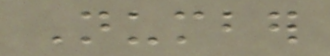Number
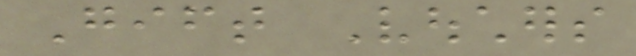Gift Vouchers
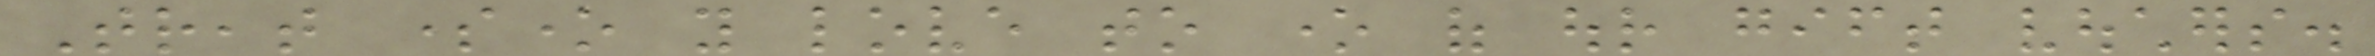Treat someone you love to one of our gift vouchers.
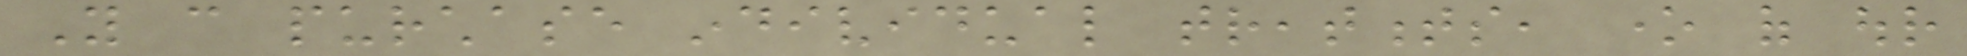You can purchase individual treatments, one of our
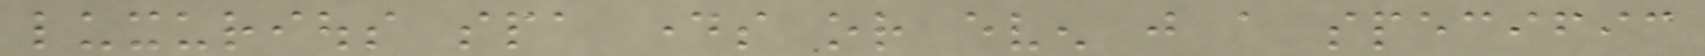luxurious spa days or even just a specific
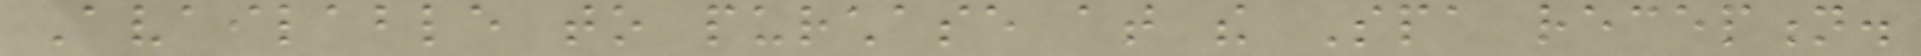Available to purchase at the Spa reception.
